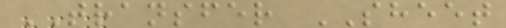TRANSFER SHEET
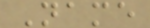Name
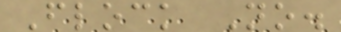Flock No.
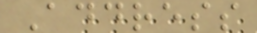Address
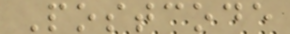Postcode
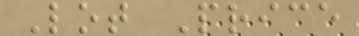Lot Price
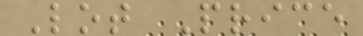Lot Price
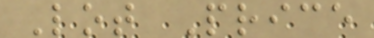Lot Price
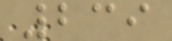239
